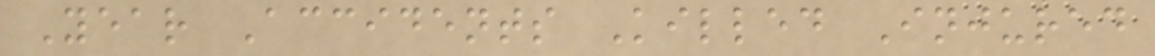Year Accidents Killed Injured
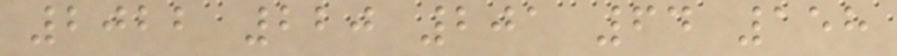2022 220 201 64 158
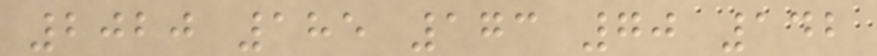2020 185 173 70 142
